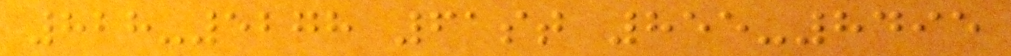828-5278 61st 855-8495
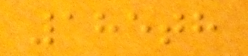185th
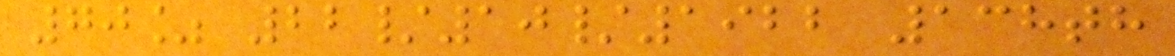70% 22/10/1922 138th
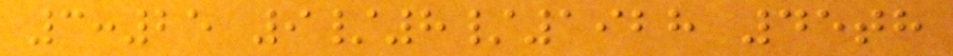3:25 9/8/1928 45th
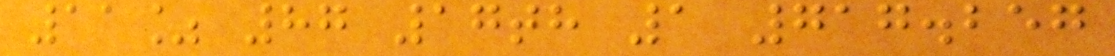11% 87 17th 1 717.257
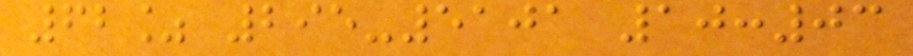62% 295-5101 10:03
